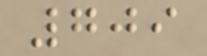709
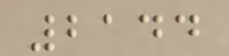2144
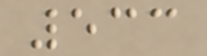533
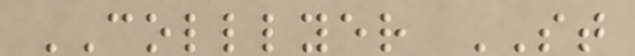COLLLYER ST
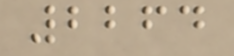2264
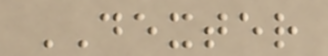DEXTER
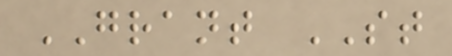GRANT ST
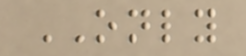ONLY
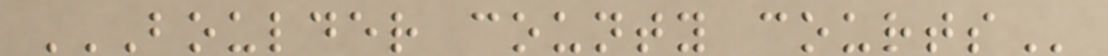BOULDER COUNTY COURTS
